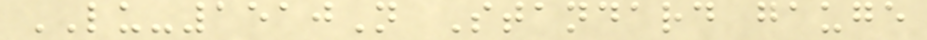LU-1510N Standard gauge
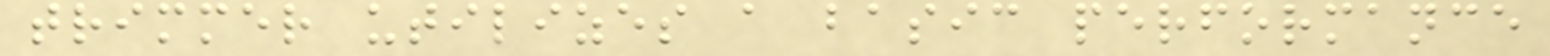trimmer utilizes a basic performance
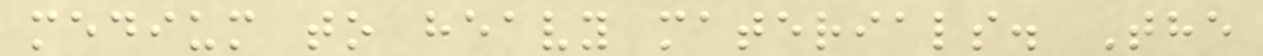medium to heavy materials. The
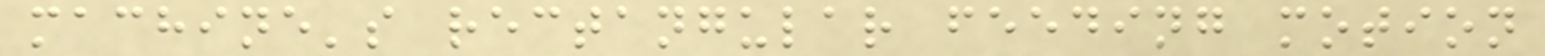machine's rectangular feeding motion
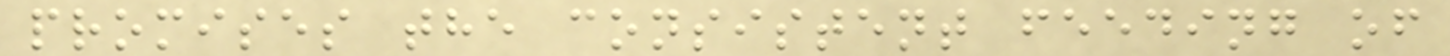promises the consistent feeding of
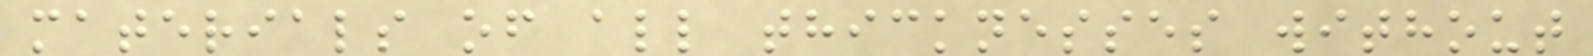materials of all thicknesses without
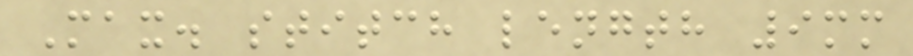Max. stitch length 9mm
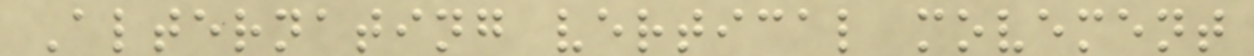Alternating vertical movement
